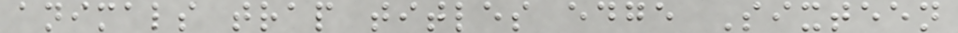animals trap titles edge Sixteen
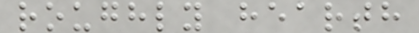roughly hearth
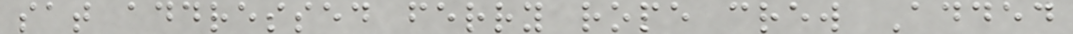sat addressed ferry rope crew Added
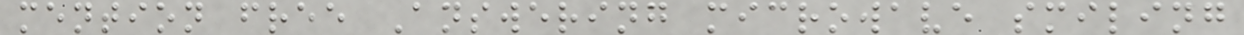mention free Answering microwave smiling
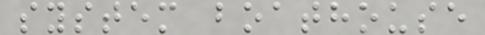system boathouse
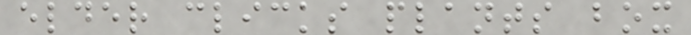elder clicks plants box
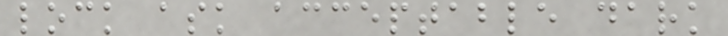lock ask acceptable dark
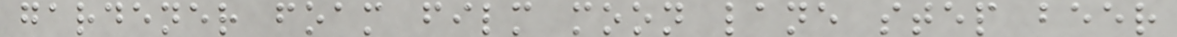gardener foam film moon lane step beer
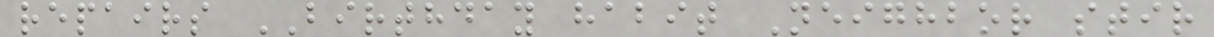repairs BIRTHDAY habit Neighbor stir
